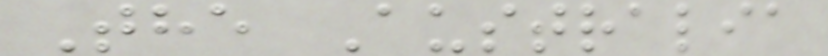The Australia
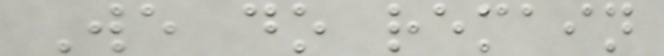We do remain
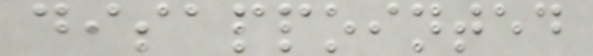disappointed
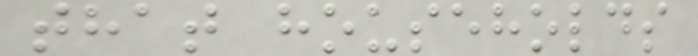that households
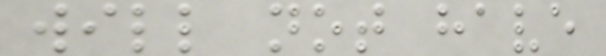will not have
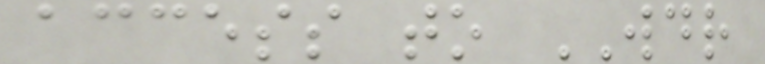access to WDR
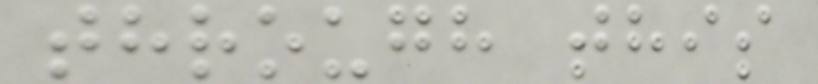through this
